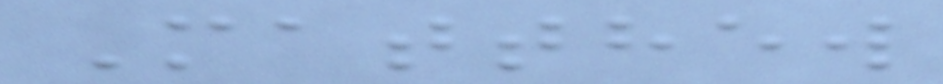Matthew
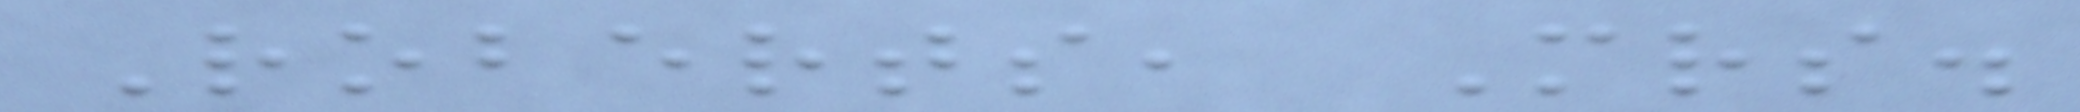Roberts, Mrs.
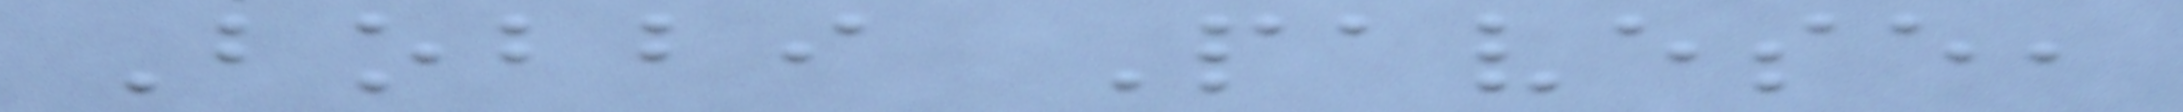Bobbi Pavese,
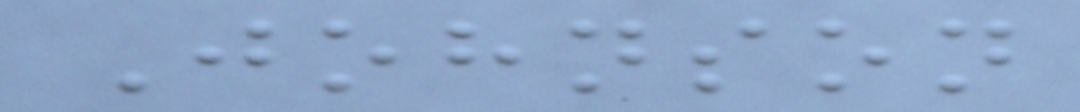Johnson
